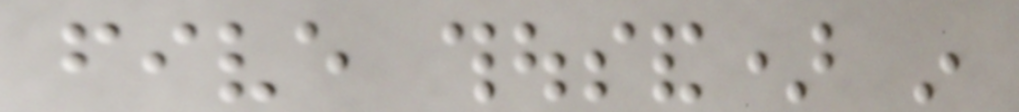five thousand) in
